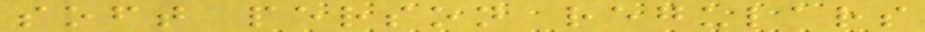soft person regulars
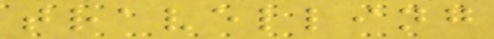travelling
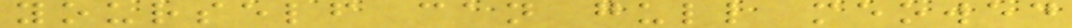yourself can gull meowed
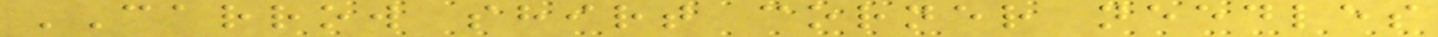CARROW shirt corner needles
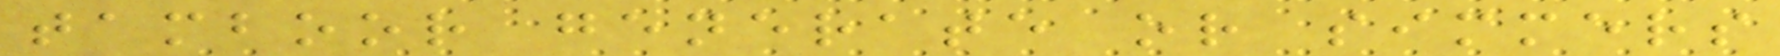tamboor generate or simmers
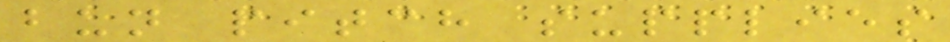bun pitch supplies
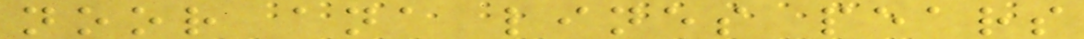noor ana lines pears
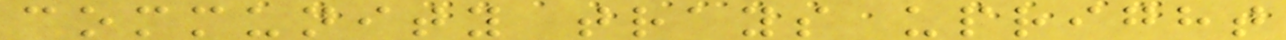community trays upright
